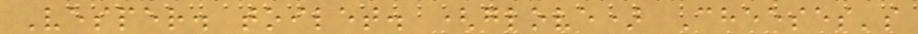Vesper. toilet. (glove) Cheeses's
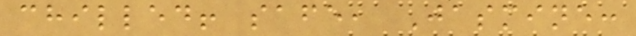chilled! safe, Jasmine:
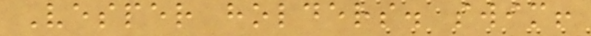Vesper holders. swim!
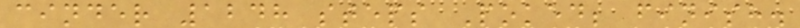cinder 1248 steps Poked; finish.
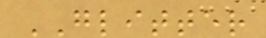GLITTER
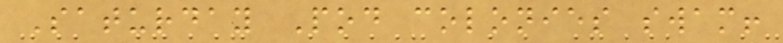Saturday Pod colonies swam!
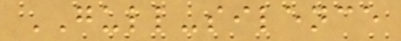GULL-silence
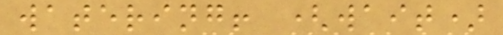watering! (wait)
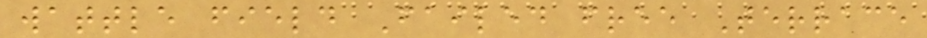wattle field Failed free Terrace
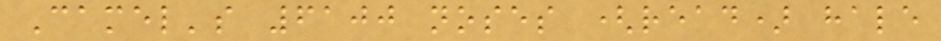Camel's 6100 noses (read) hale
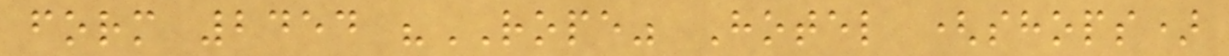form 2454 "ROPE" Hotel (shops)
